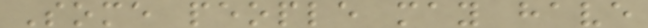Some people may have
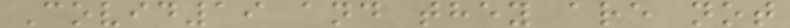Covid19 and they are not
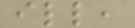ill,
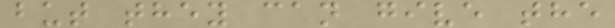but they can give the
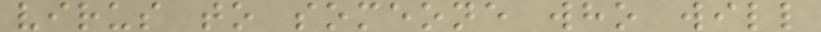virus to someone who will
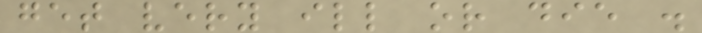get very ill or die .
